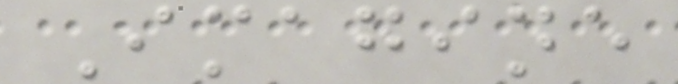Imagine
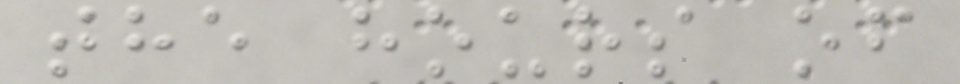the hours of
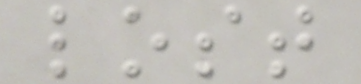lost
